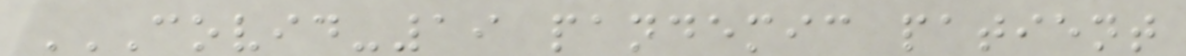COVID-19 PANDEMIC PATIENT
